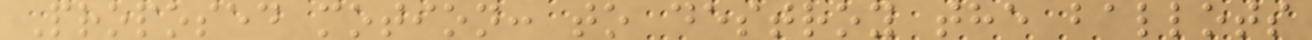Proposed motion: to destroy the ballots
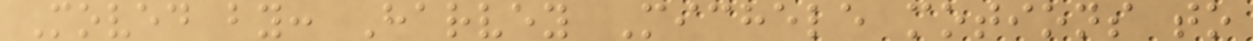Moved by: Harvey Michele motions to
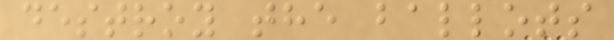destroy the ballots
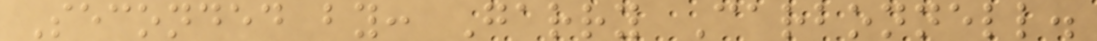Seconded by: Garry Carbonnell.
